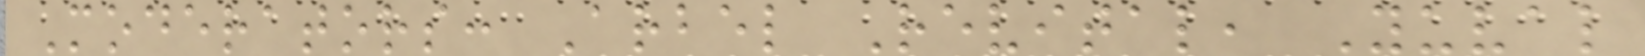Moderators: Arbel Revital, Yuval
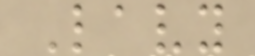Lavy
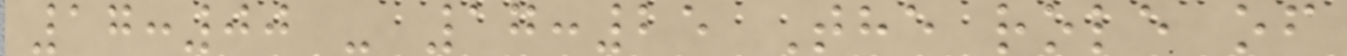17:00 - 17:25 The role of
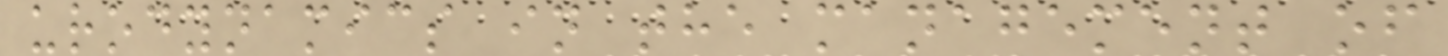urodynamics in the management of
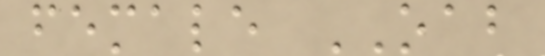female OAB
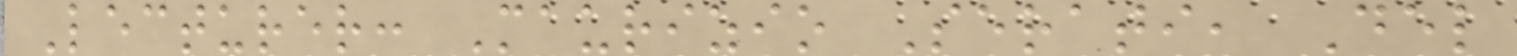Lecturer: Maurizio Serati, Del
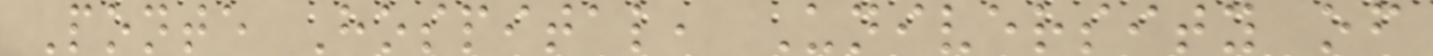Ponte Hospital, University of
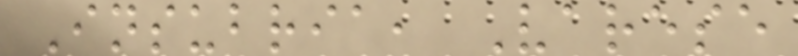Insubria, Varese
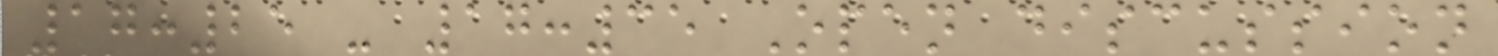17:25 - 17:35 Open discussion
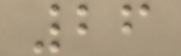26
